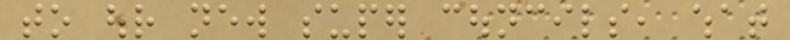to our new super councils, what
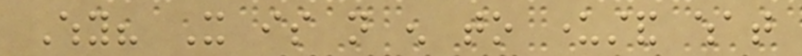Why? It is not enough to understand what
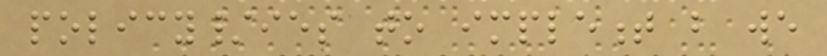policy/ies to implement but we
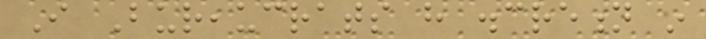I Bureaucrats have discretion in
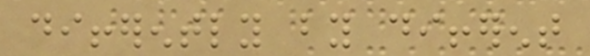differently by different
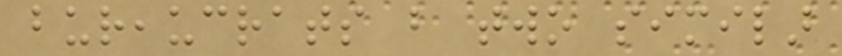bureaucrats but two similar
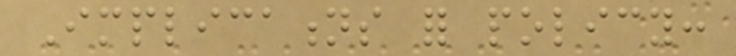Implications for policy:
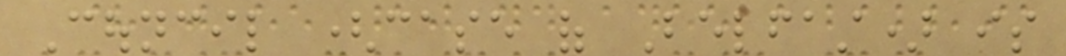Council (case of Belfast) is
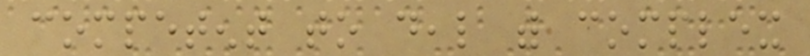competent to deal with complex
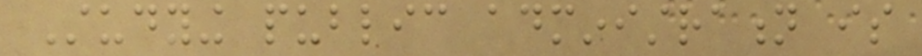Studying public administration is
